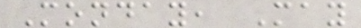Monday, May
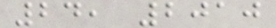24, 2010
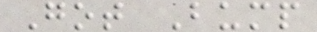Got Bump
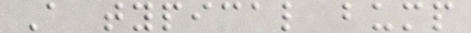A typical bump
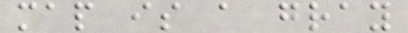map is a gray
